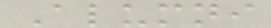Alumni
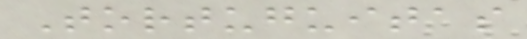Tortuguitas
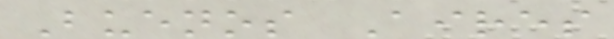Buenos Aires
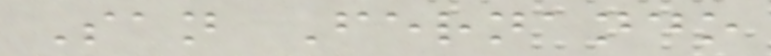San Fernando
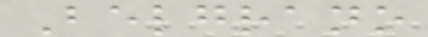Belgrano
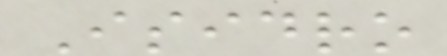Isidro
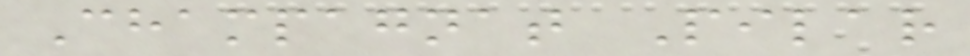Champagnat Pilar
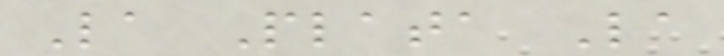La Plata La
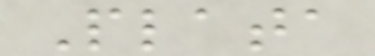Plata
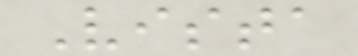Vista
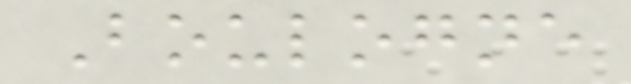Boulogne
